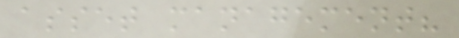asset management?
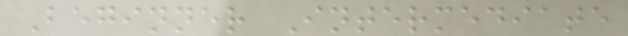Beginner Intermediate
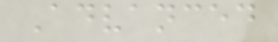Advanced
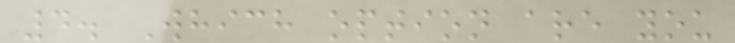4. Which option are you
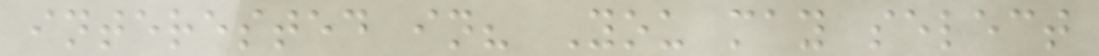interested in? You may select
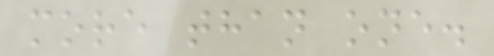more than one.
